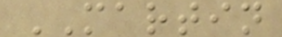MARTIN
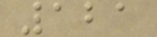121
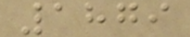1879
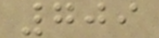709
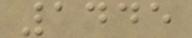1445
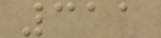311
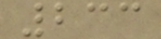233
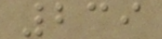239
